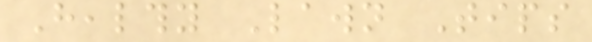Healthy Lawn Tips
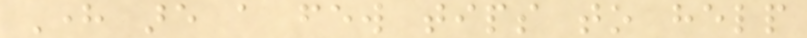Here are a few tips to help
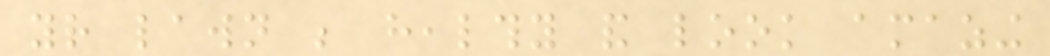your lawn be healthy and look amazing
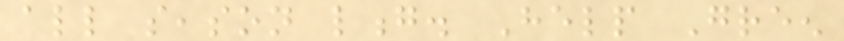all season long. Help Green
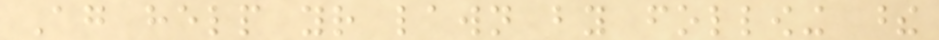Again help your lawn by following these
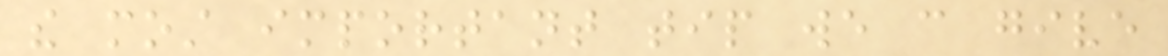the most important tip we can give
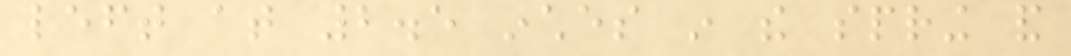left at 2.5 inches in the spring and
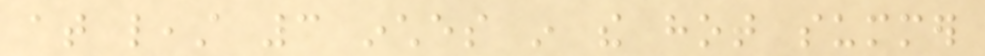at least 3 inches in the hot summer
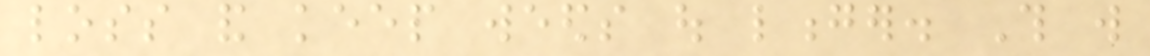loss and keep weeds out longer. This will
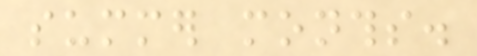summer months.
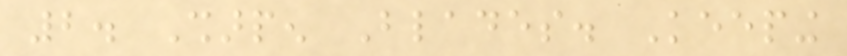2. Sharpen Blades. Keeping
